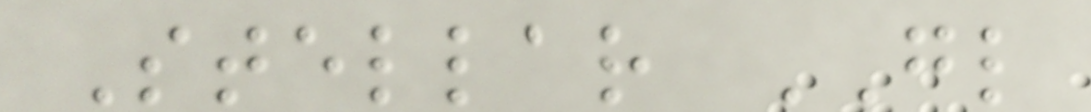Stellar GL
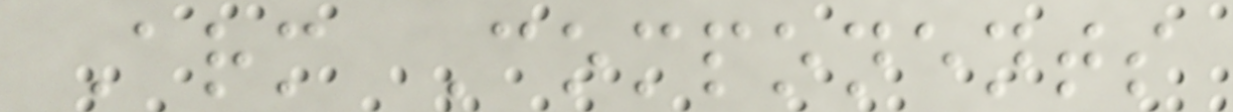Arm Components
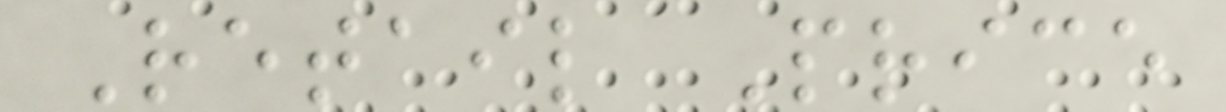Retail Price
